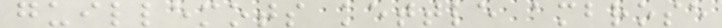guillemots kettle ambrose
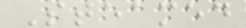Steamed
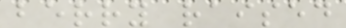berry raised
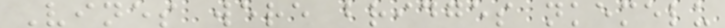Vines were bridges nkemelu
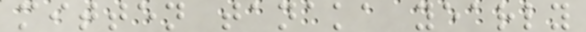mitten tanaka yearly
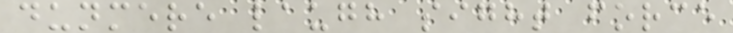dunmere laugh sight force
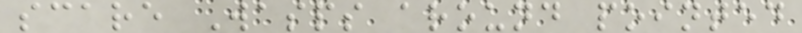scare Wasps around pointed
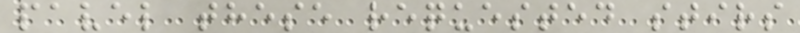pavel these requested stirs
